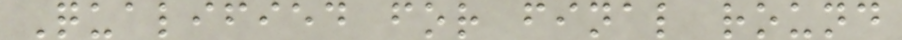Qualified for final round
